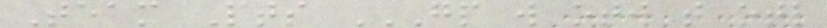Team Pts GP W OTW T OTL
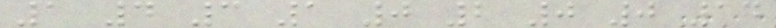1 4 3 1 0 2 0 0 14
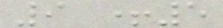9 +5
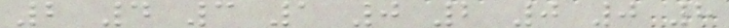2 4 3 1 0 2 0 0 8
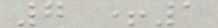7 +1
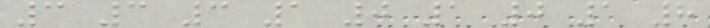3 3 3 1 0 1 0 1 8
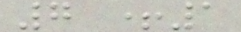7 +1
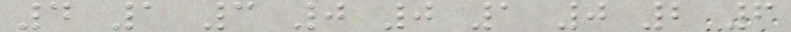4 1 3 0 0 1 0 2 6
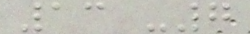13 -7
